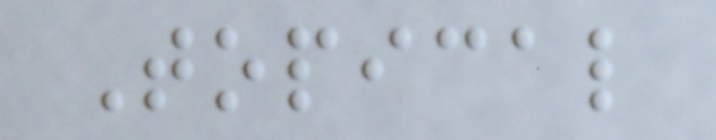Topical
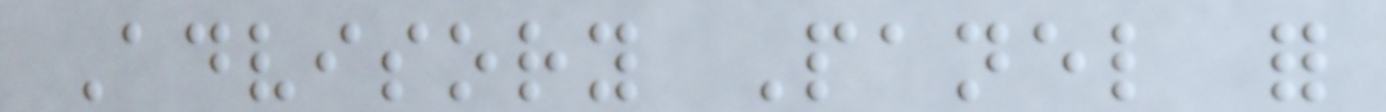Advisory Panel for
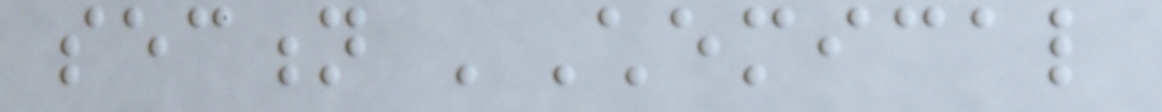section 'Chemical
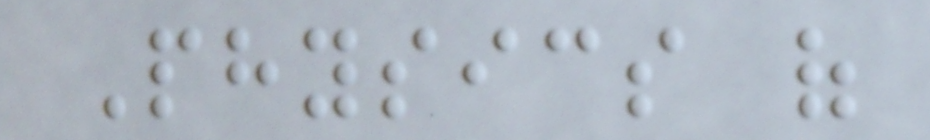Physics of
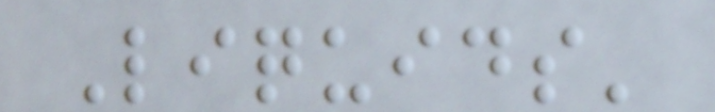Liquids'
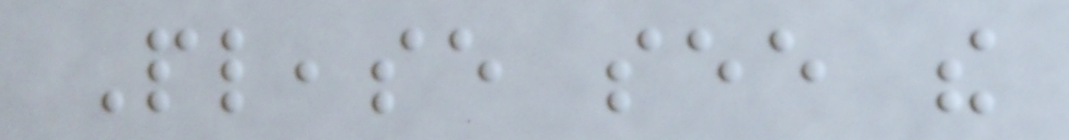Please see the
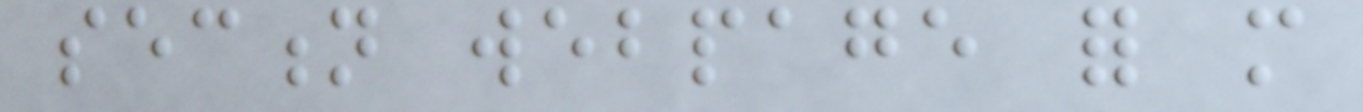section webpage for more
